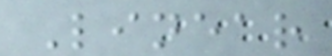Linear
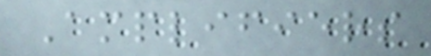Amplifiers
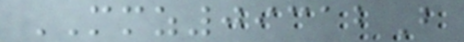MMZ09312B
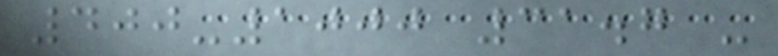400-1000 31.7 -
